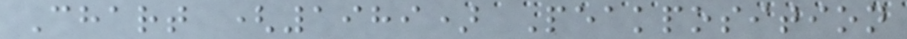Chart (1989) Peakposition
